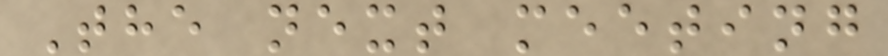The next meeting
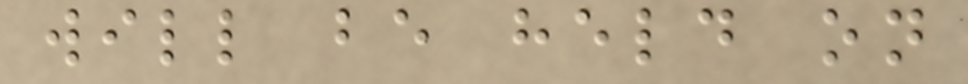will be held on
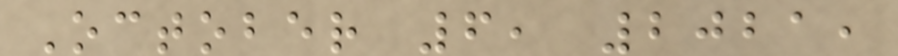October 6, 2021,
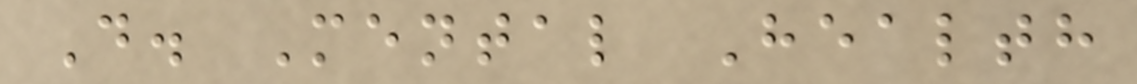D. Mental Health
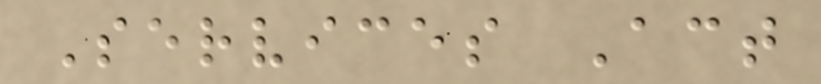Services Act
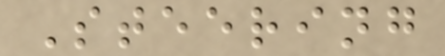Steering
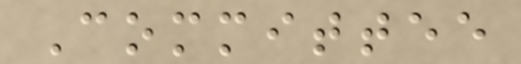Committee
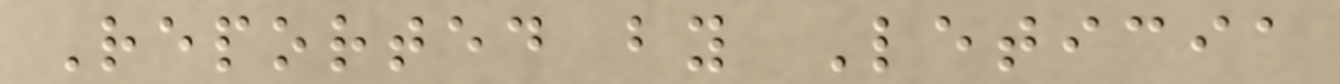Reported by Leticia
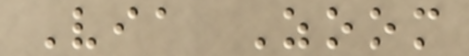Via Zoom
